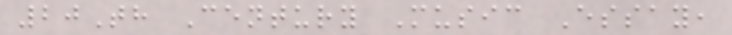20Th Century Music Essay,
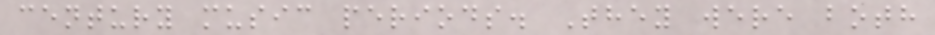century music periods. They were both
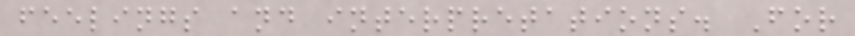feelings and interpretations. For
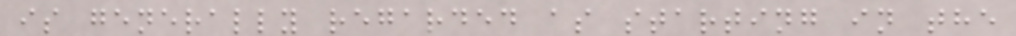is generally regarded as starting in the
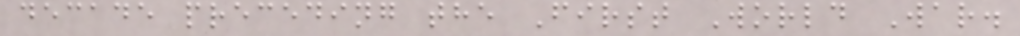decade preceding the First World War.
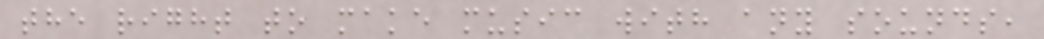the right to make music with any sounds,
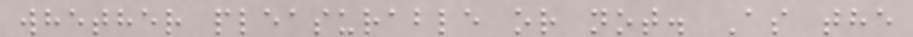whether pleasurable or not. As the
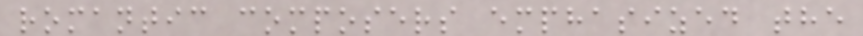romantic composers emphasized the
